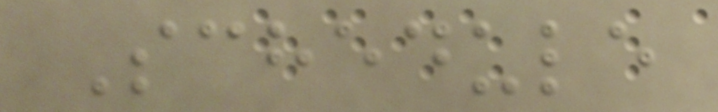Schedule
